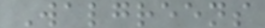Walgreens
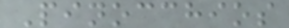Pinocchios
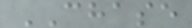CHASE
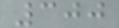300
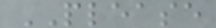PLEASE
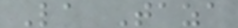La Taza
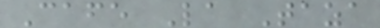Cafe La Taza
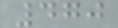470
